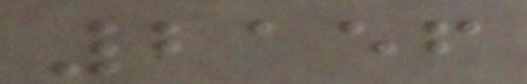2156
